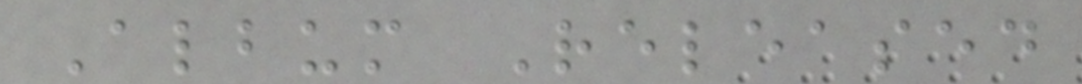Album Released
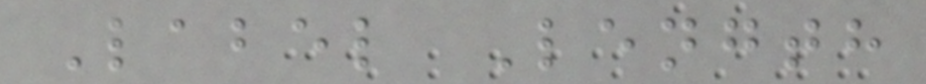Label Length
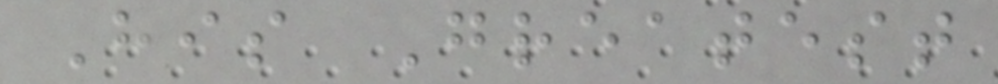His Greatest
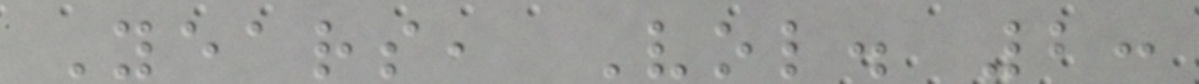Years, Vol. 2:
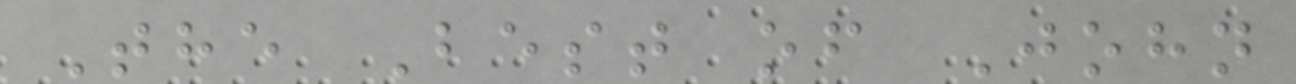The Best of John
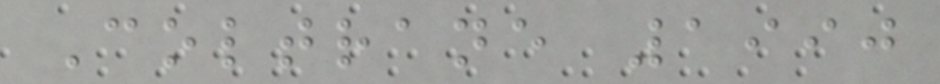Coltrane 1990
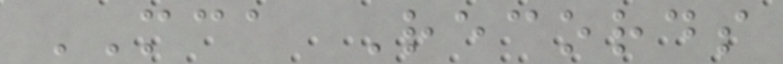MCA Records
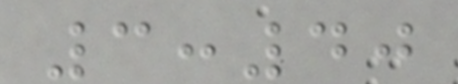3:40
